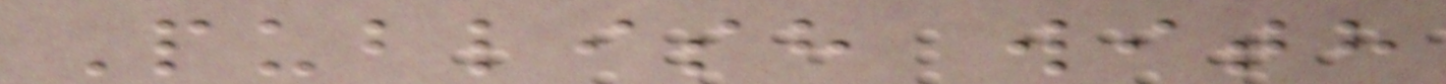Publish with
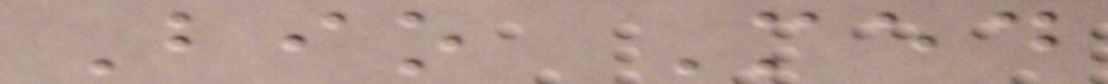Bio Med
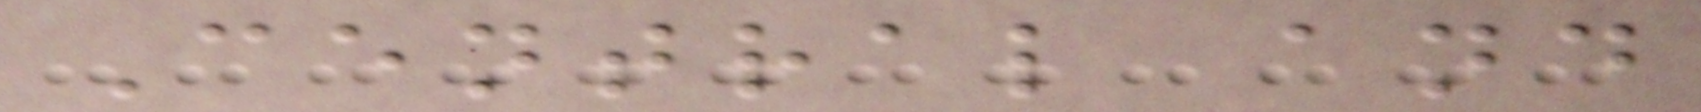Central and
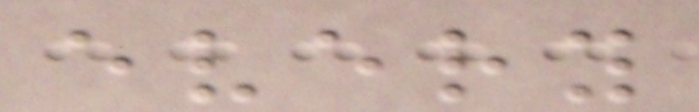every
